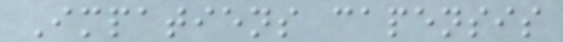Impatiens capensis
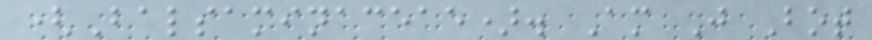(Balsaminaceae). Am J Bot
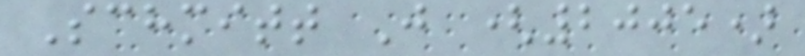Schmitt J (2005)
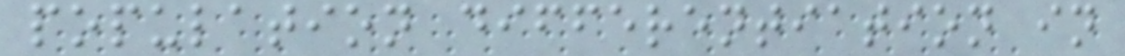population differentiation in
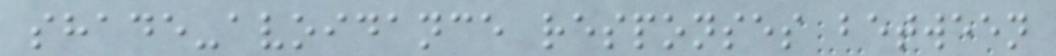shade-avoidance responses between
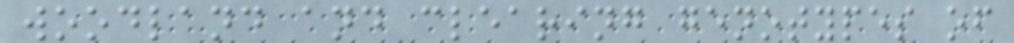woodland and clearing genotypes of
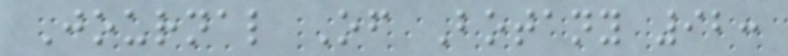Journal Of Botany 92:
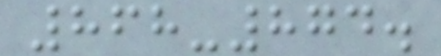868-874.
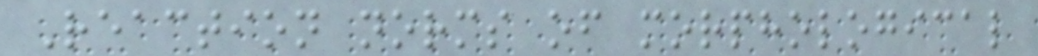Reaction norms of morphological
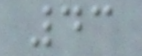43
